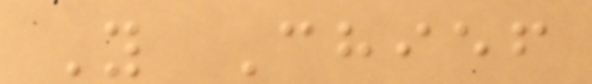Y Chief
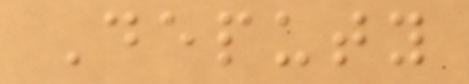Deputy
